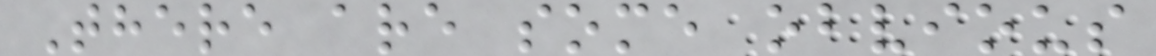There are some obvious
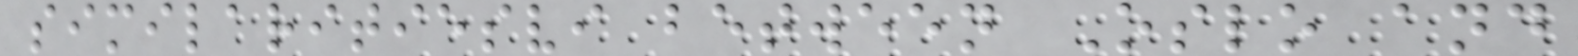similaritiesvi between Oslo and
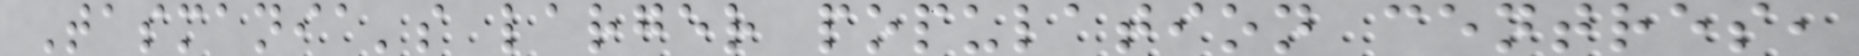Tasmania's larger population centres,
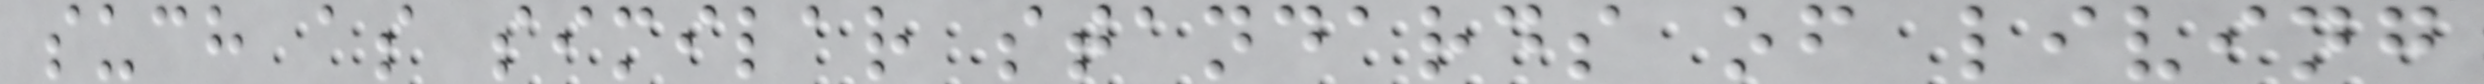such as similar standards of living
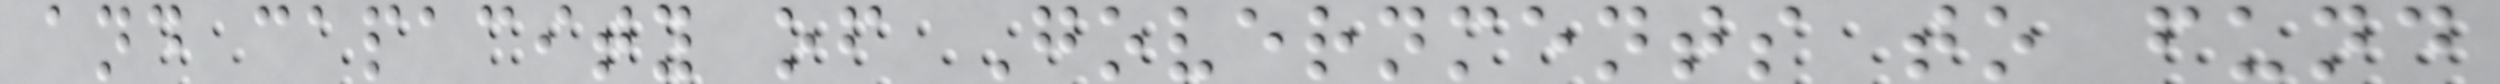and capacity of Governments to fund
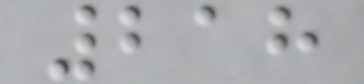218
